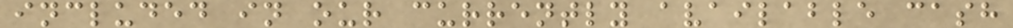included in our currently available cash
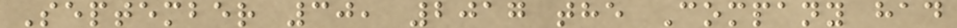September 30, 2017 the Company had
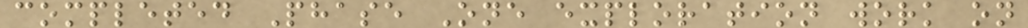completed Phase One exploration work on
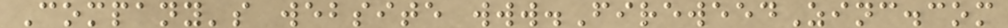Company's website www.FireweedZinc.com
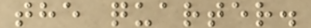the quarter.
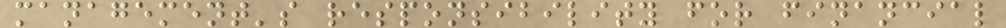management's responsibility for financial
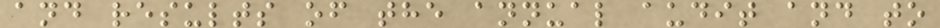and results of the annual audit and to
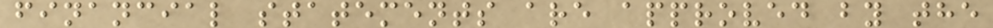financial statements are approved by the
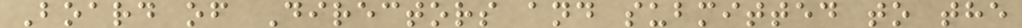Board of Directors and submitted to the
